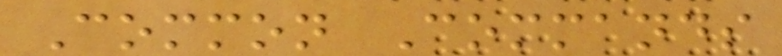Common Commands
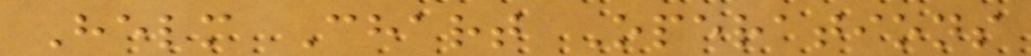Helm Chart Operations
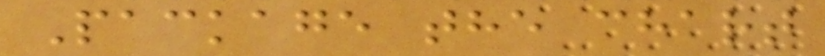Package the chart
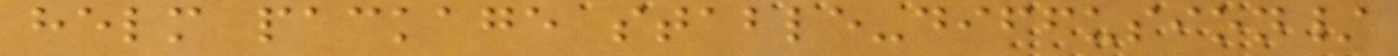helm package stable-diffusion/
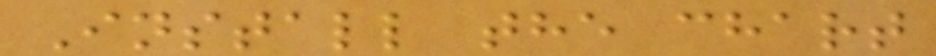Install the chart
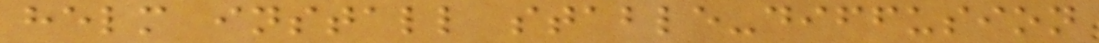helm install stable-diffusion
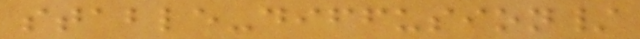stable-diffusion/
